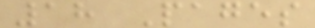18 Pages
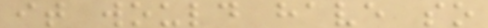it would have so
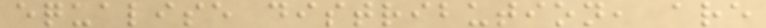equalise distribution, are
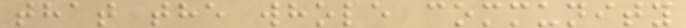that the whole community
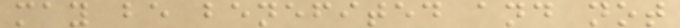may be benefited and not
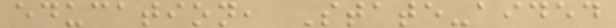education, State-aided
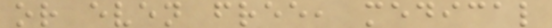or even free, medical
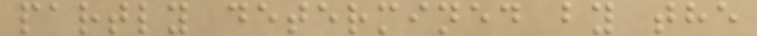partly determined by the
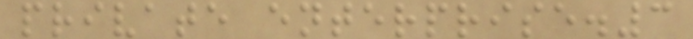private enterprise.3
